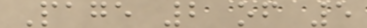Page 2 of 5
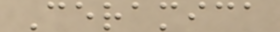Ceramica
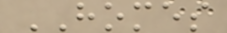HOMES
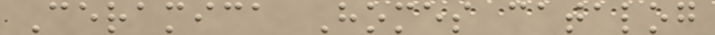Ceramica Homes catalog
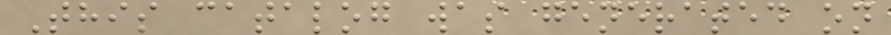This catalog was generated on
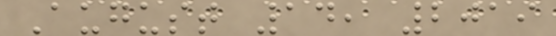August 14, 2019
